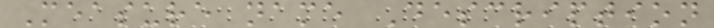Measure name Description
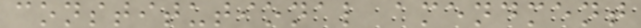constitutional amendment
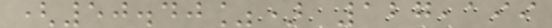(50.40%) 127,199
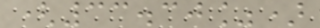(33.30%)
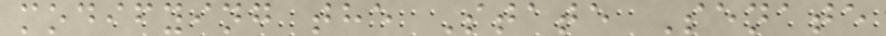modifying the State Senate
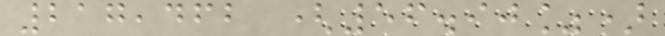217,462 (56.90%)
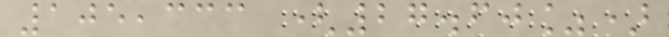105,333 (27.60%)
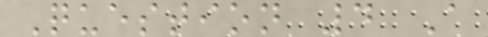Question 4 A
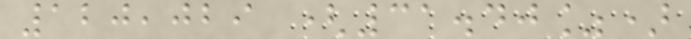120,029 (31.40%)
